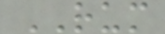RUM
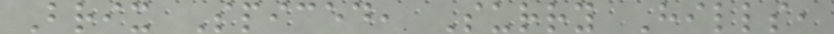Brix Spiced, Surry Hills,
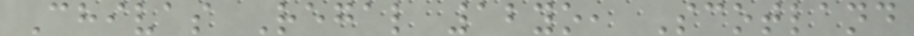Chivas Regal 12yo, Scotland
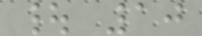| 10
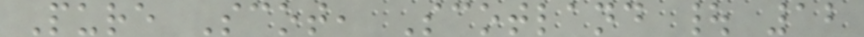Pure Scot, Scotland | 12
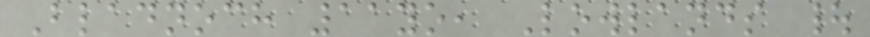Bladnoch 11yo, Lowlands |
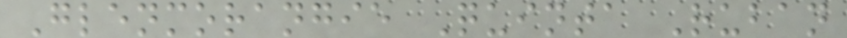Glenmorangie Quinta Ruban
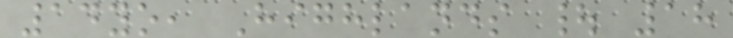14yo, Highlands | 18
